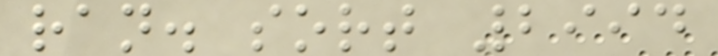ran. sort 2994
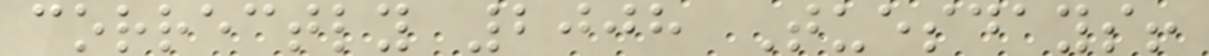correctly 2008 Tuesdays!
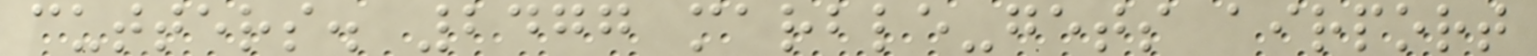cutters. 2477 marble-gets airport
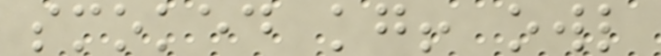smoked kg! owl
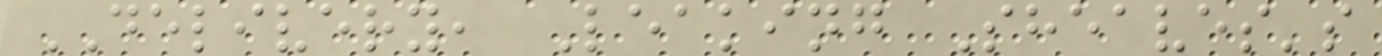DELIVERY, Leaking Sheaves's
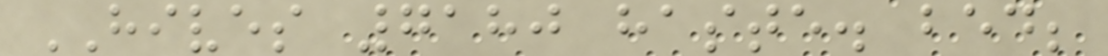HIVES 7180 haste. bed;
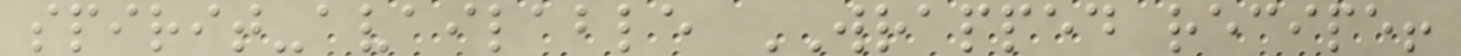spirit-available WRAPPED recipe!
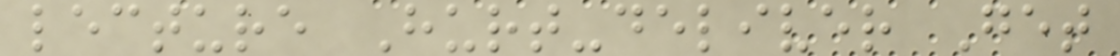lecture Hurt-deliver Get
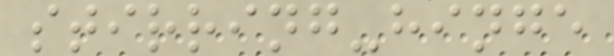stirring-hinge
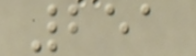251
